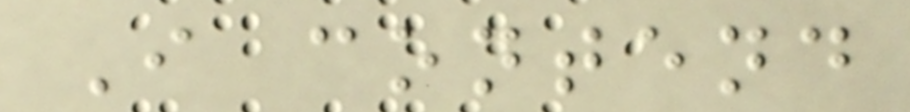I contend
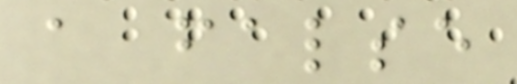a false
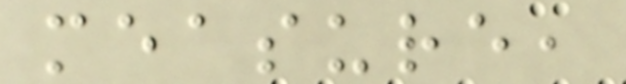measure,
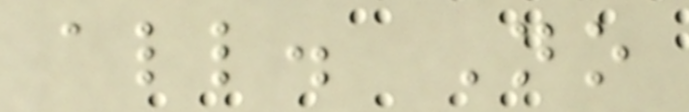all. No
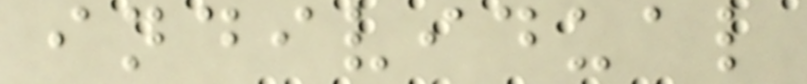individual
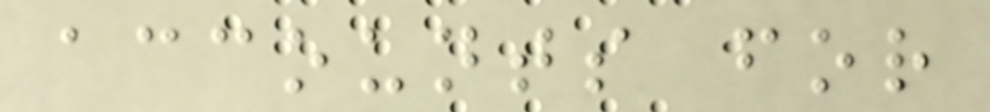accounts for
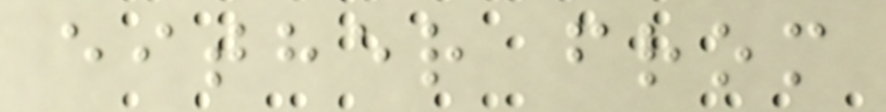either from
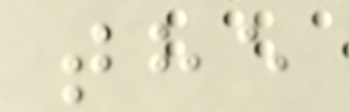the
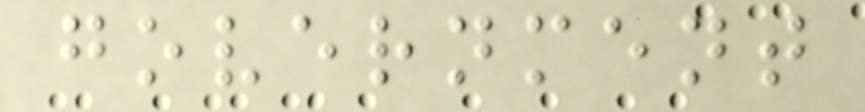government
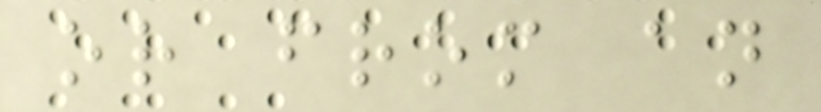or from an
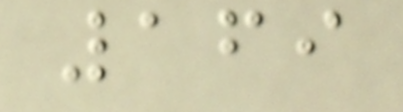169
